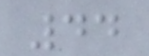44
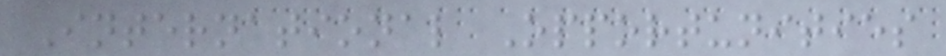International Opportunities
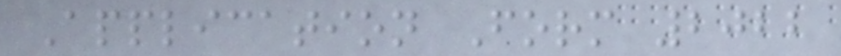Application Form 2022
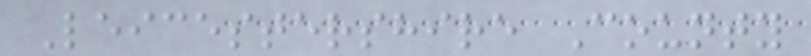Leicestershire County
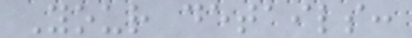Your details:
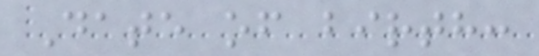Date of birth:
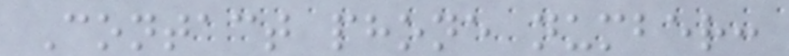Contact phone number:
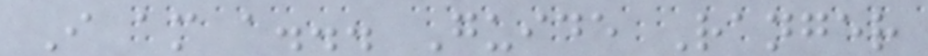I am a... Guide Ranger
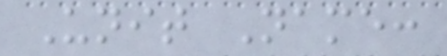Unit Name:
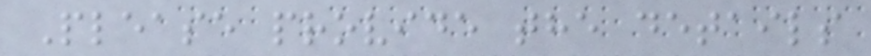Please provide the details
